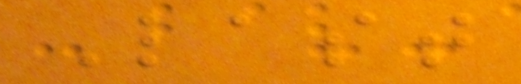Last
